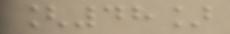[48]
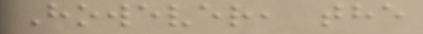However, the
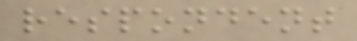respondent
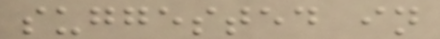suggested in
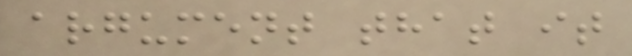argument that it
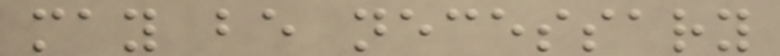may be necessary
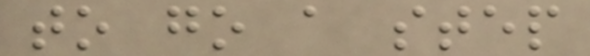to go a step
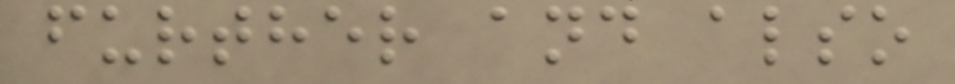further and also
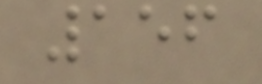156
